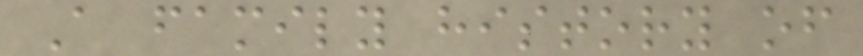A family history of
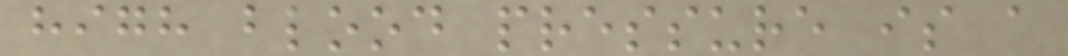high blood pressure is a
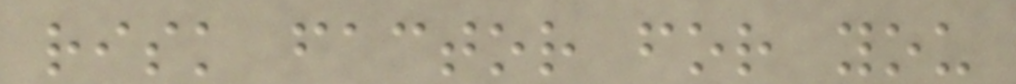risk factor for you
